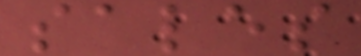sales
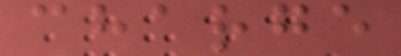charge
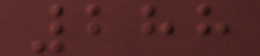288
